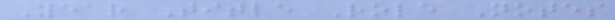Year Title Role Notes
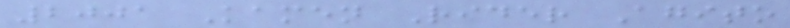2001 Kamen Rider Agito
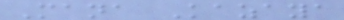Mana Kazaya
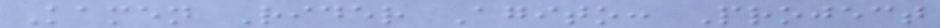Kamen Rider Agito: Project
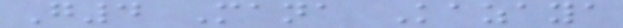G4 Mana Kazaya
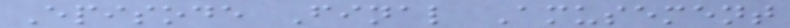Episode Final Amusement
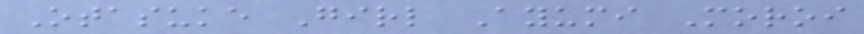Otasuke Girl Ayumi Moroi
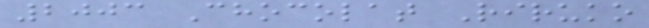2003 Chocolat Riruko
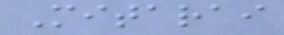Mitarai
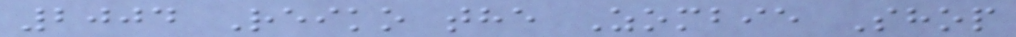2004 Reiko the Zombie Shop
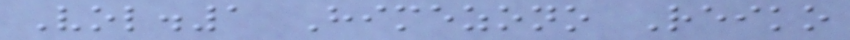Vol.1 Himezono Reiko
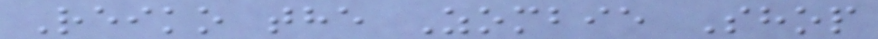Reiko the Zombie Shop
